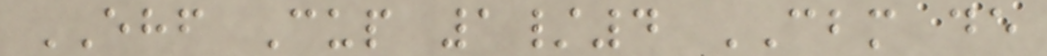EHF Cup 1/4 CBM de
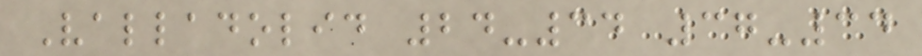Valladolid 24-34 37-34
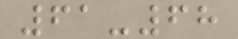61-68
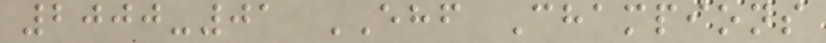2000-01 EHF Champions
